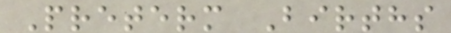Preterm Births
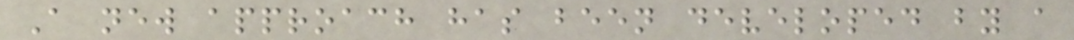A new approach has been developed by a
